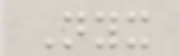Nyx
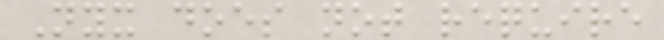Nyx does not require
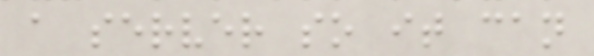a server so it can
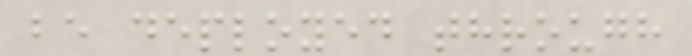be deployed through
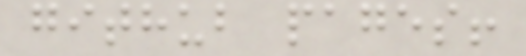github pages!
